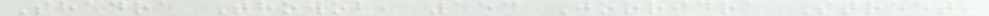Shadra Thowob, 153 Jorridra Street,
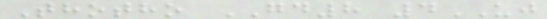Thotho GD8 4UJ
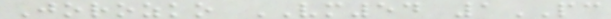Jorozko VM54 1PC
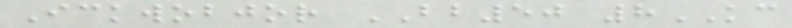Ickwobjor BB50 8KC
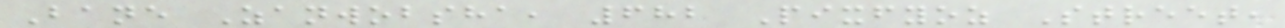Bane Zanwobsha, 682 Pixfyoz Street,
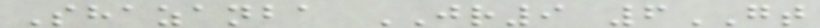Shazanba JR9 6GT
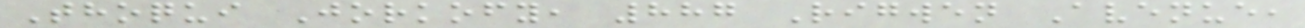Thoqui Jorkofy, 887 Rigwen Avenue,
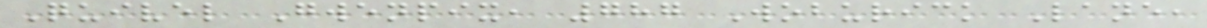Quivel Gwenpix, 787 Woburick Lane,
